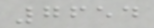7654
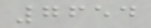7654
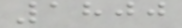1800
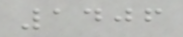1406
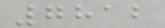7812
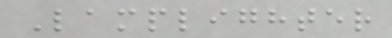Lamplighter
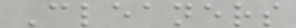Cleaners
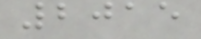2015
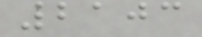2103
